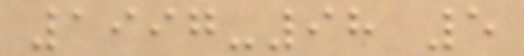1997-98 5
